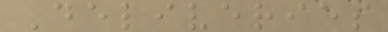Deliveries
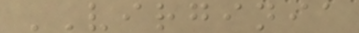VIRGINIA
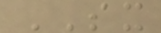SX
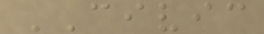CIVIC
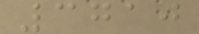3710
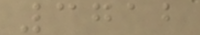3712
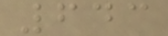643
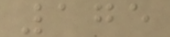175
